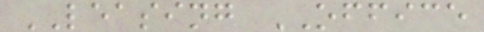LEASING OFFICE
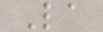La
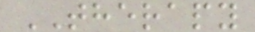THERAPY
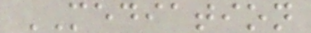MEDIATION
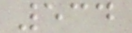534
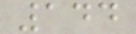144
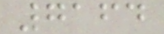7164
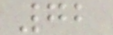72
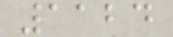1124
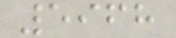5968
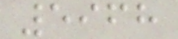5968
